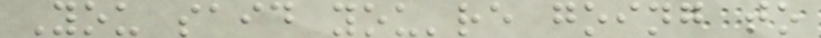You said you're going to
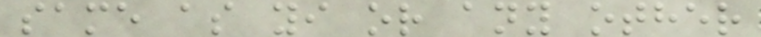same as yi or any other
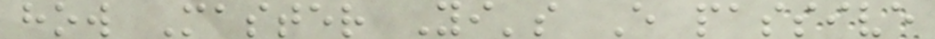how Master Yi's E passive
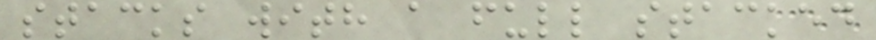stacks with a full stacked
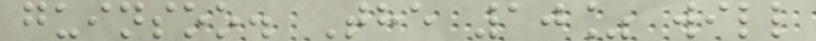guinsoo. The 10% will
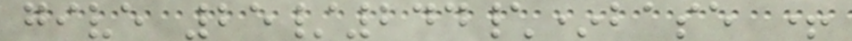give 25/244\*base +
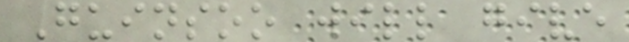Guinsoo will give
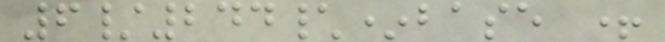6/244\*base +
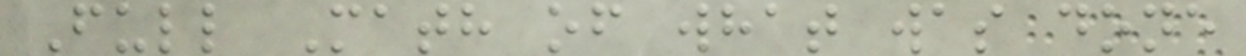Full Math of what was done
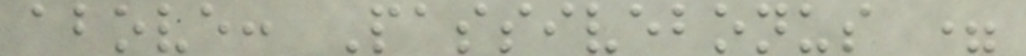above: Passivebonus =
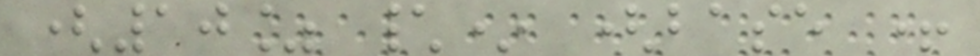(10% \* (base +
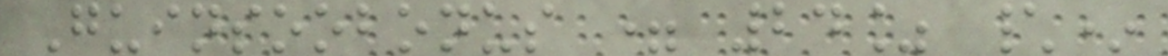Guinsoobonus = 24% \*
